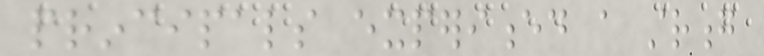principals experienced a strong
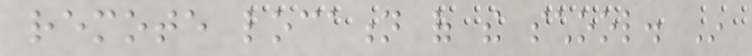remote location of the school. In
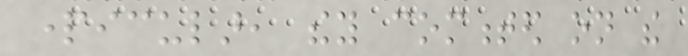particular, they commented on the
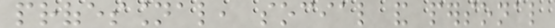professional, social and personal
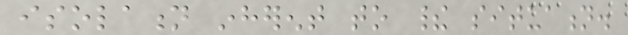isolation inherent to their situation.
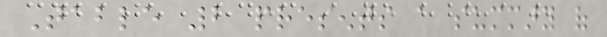Table 2 presents a summary of
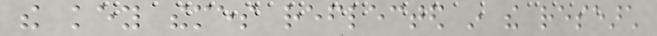the key themes reflected in the research
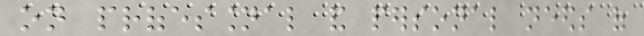on professional and personal needs of
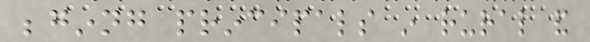beginng principals in rural and
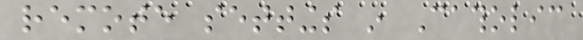remote settings in Catholic
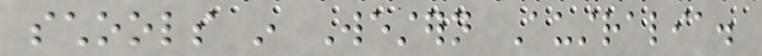schools in Western Australia.
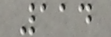114
